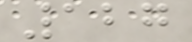127
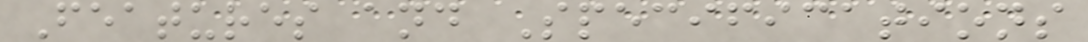Features and Specifications
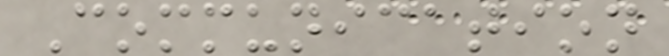Communication
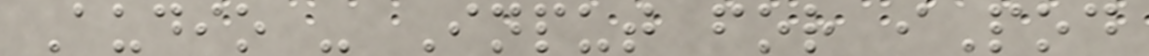Audio - Input for iPod
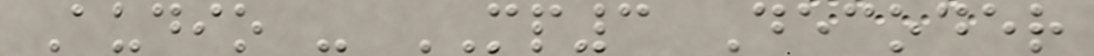Audio - MP3 Decoder
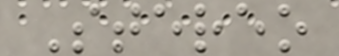Stereo
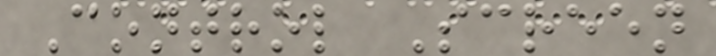Control Screen
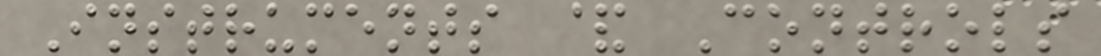Instruments & Controls
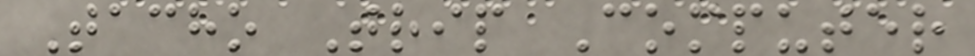Tacho Trip Computer
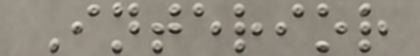Interior
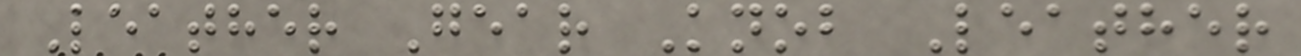Leather Gear Knob Leather
